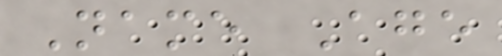Name Age
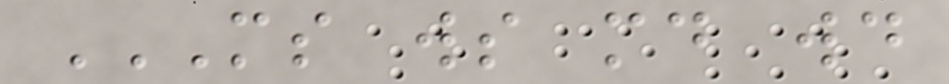MS WS MD WD
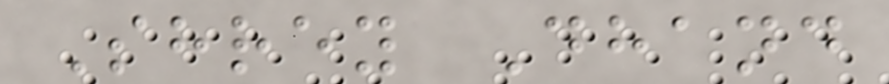Shrey Dhand
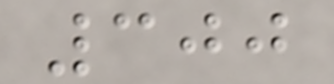300
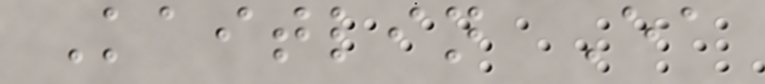Kaitlin Ea
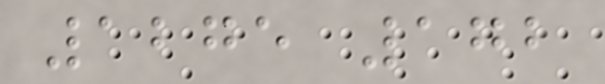1275 172
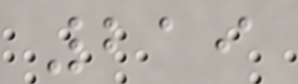219
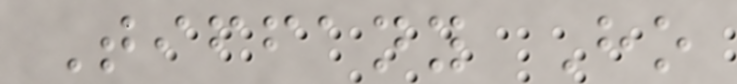Tiffany Ho
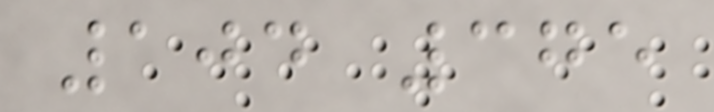104 375
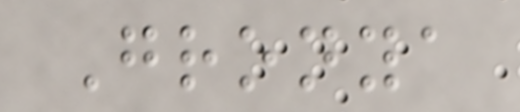Gronya
